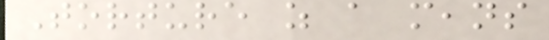Torture as a means
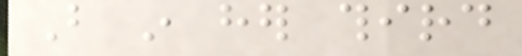But in her third
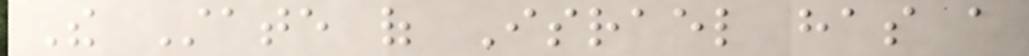The State of Israel has a
